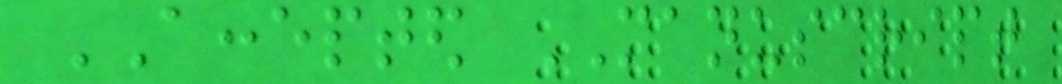ACCEPTED MANUSCRIPT
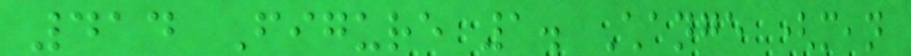414 Figure 1. Change (mean
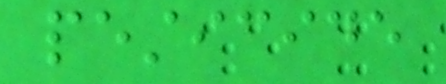pesticide
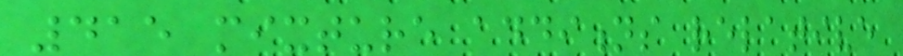415 mixture additions relative
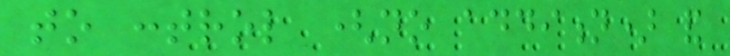to control (no addition) and
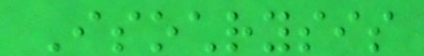Isochrysis
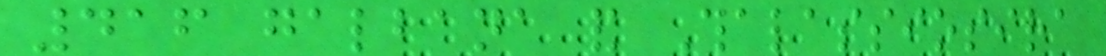416 galbana and Thalassiosira
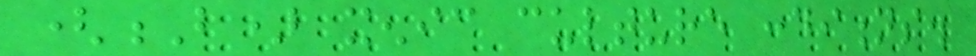(B) xenic culture conditions.
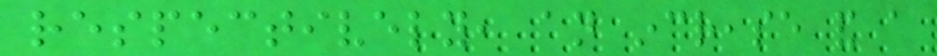respectively, an increase and a
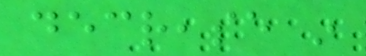decrease in
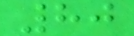80
